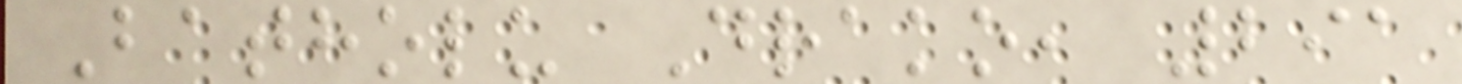Batholu Drako, 291
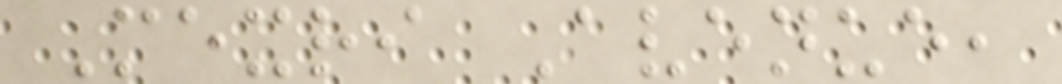Mexri Avenue,
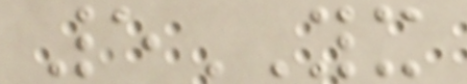5YX
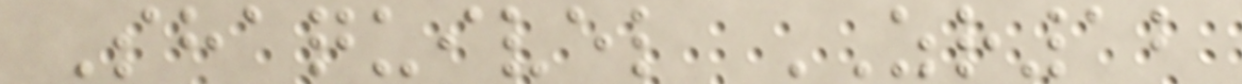Shaquivel ZR12
